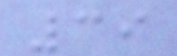39
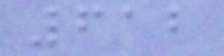612
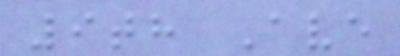9th Ave
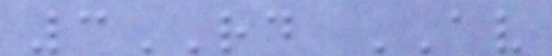3RD AV
